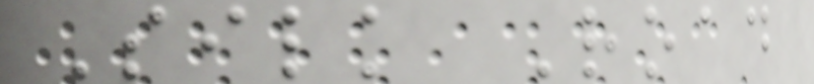Silk Road
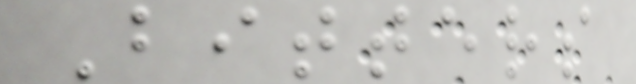Bitters
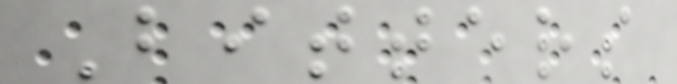Bitters
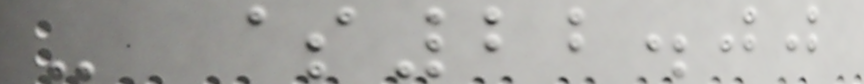- $22.00
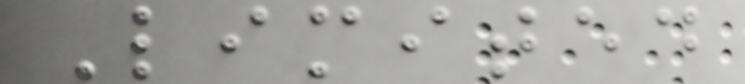Limited
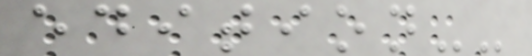edition--
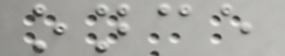once
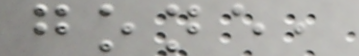gone,
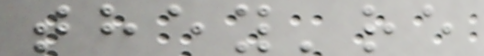they're
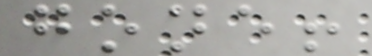gone!
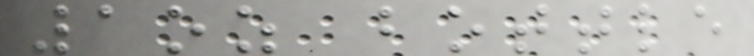1oz bottle
